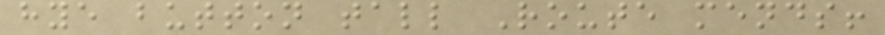hye button tall Route mends!
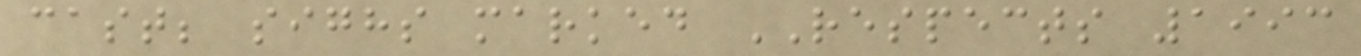cast; sighs marked RESPECTS 1993
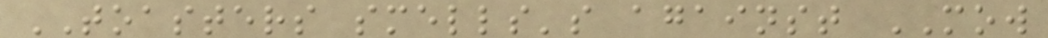TOASTERS smells's against MOW
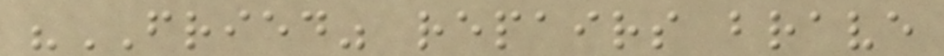"FRIED" repairs brave
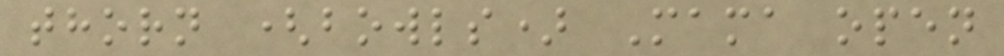thorn (bowls) Mama open
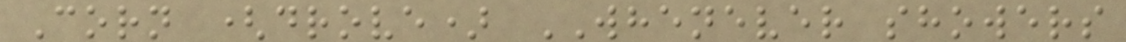Corn (drove) WHENEVER showers
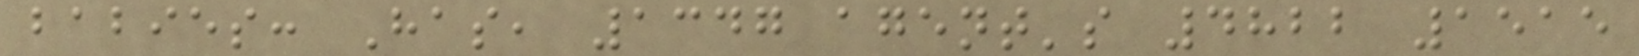babies: Has, 1347 agent's 4822 1515
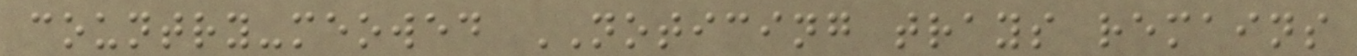country-meowed NOTICING trays remains
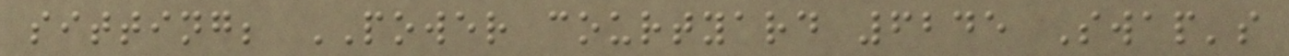sitting; POWER courtyard 6245 Swap's
